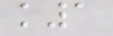k1
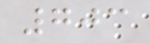703
